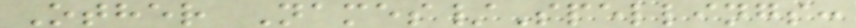Other Names/Spellings:
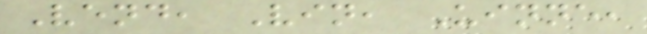Vend, Vin, Uinne,
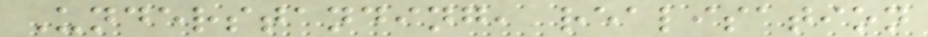Understanding, realisation
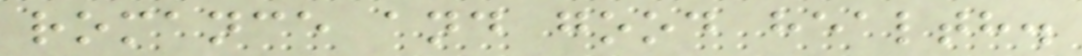romance and good health.
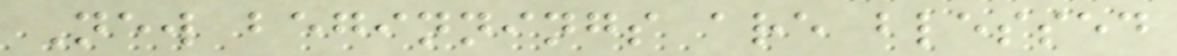New beginnings are blessed
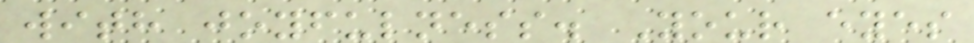with joyfulness. Your eyes
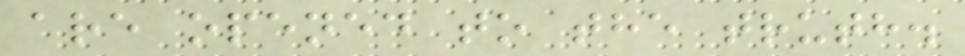are opened to the truth.
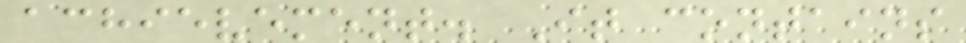achievement. It contains
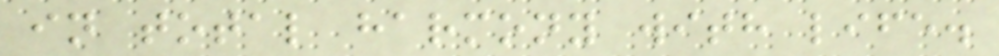in total harmony with life.
